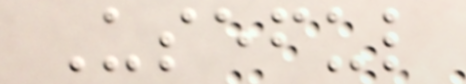Useful
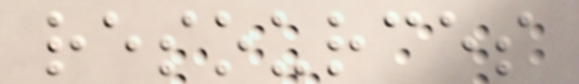resources
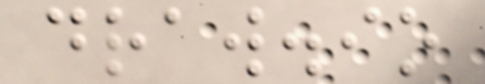draw.io
